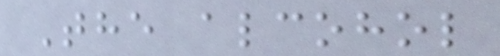The alcohol
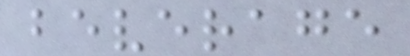beverage
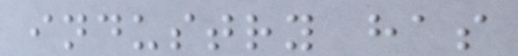industry has
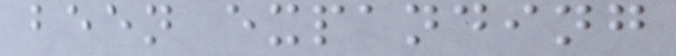been expanding
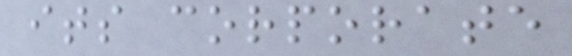its corporate
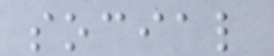social
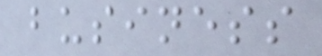business
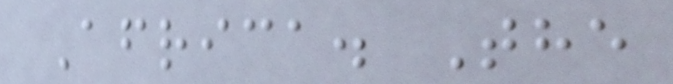Africa. The
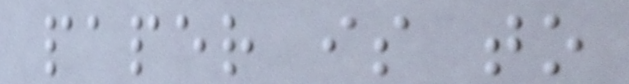paper is to
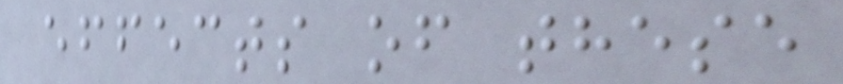effects of these
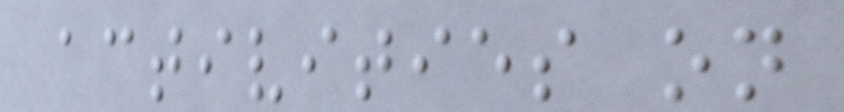activities on
